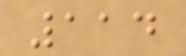114
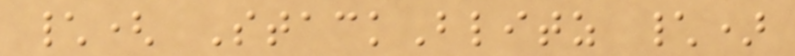\( StackBlitz \)
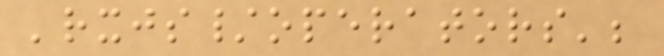'rxjs/operators';
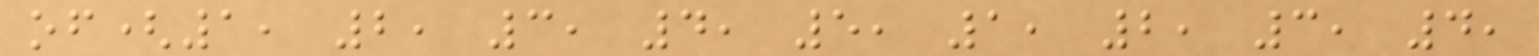of(1, 2, 3, 4, 5, 1, 2, 3, 4,
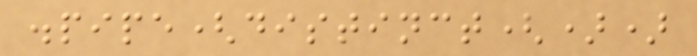.pipe(distinct())
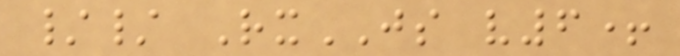// RxJS v6+
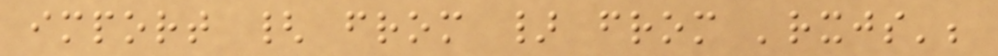import { from } from 'rxjs';
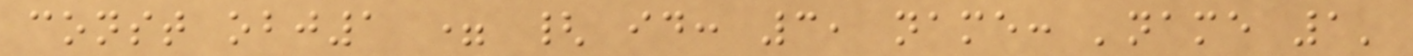const obj1 = { id: 3, name: 'name 1'
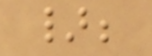};
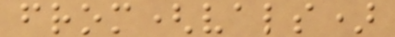from(vals)
